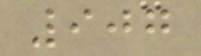907
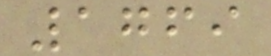1769
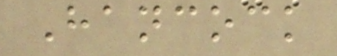Hancock
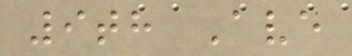9th Ave
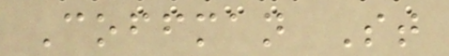Coffman St
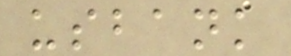usbank
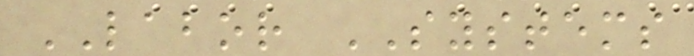LABOR SYSTEMS
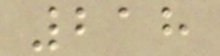218
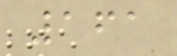161
